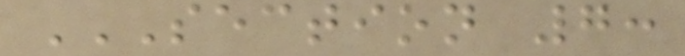SECTION 7:
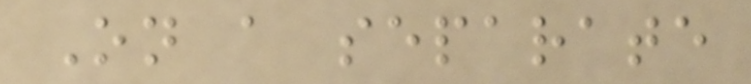On a separate
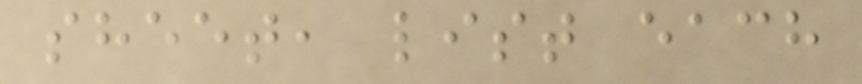sheet, list each
